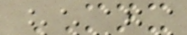MNX
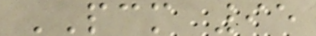PCM 95
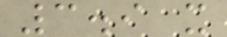3.9 x
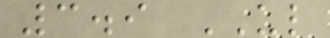3.9 UL
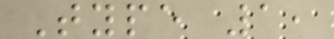Type 1,
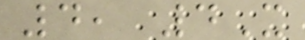4, 4X
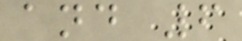and 6
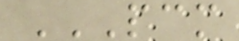PCM
